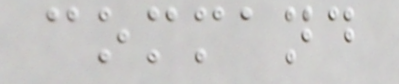command
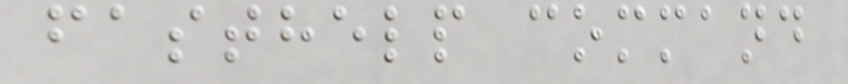fasthelp command
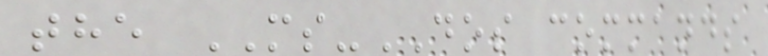the MS-DOS commands
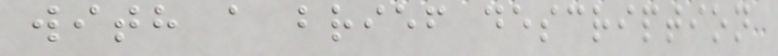with a brief description
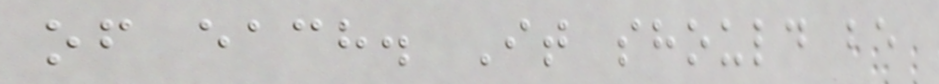of each. It should be
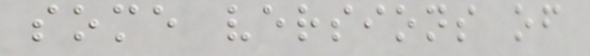some versions of
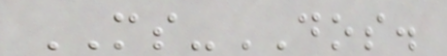MS-DOS.
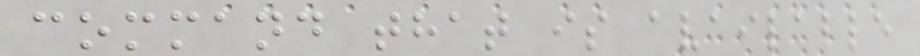command that is available
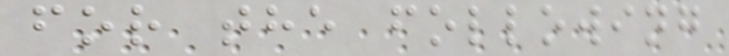for the following
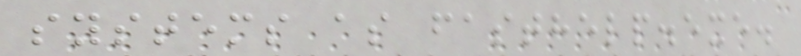systems as fasthelp.exe.
